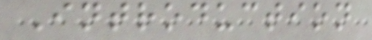Introduction
